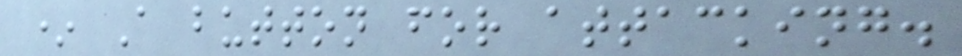* A button for attacking.
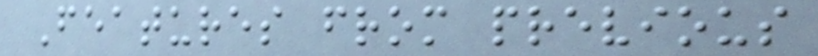Features from previous
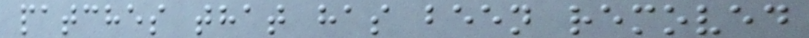patches that has been removed
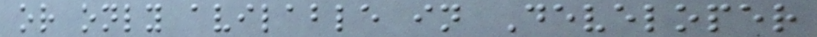or only avilable in Developer
